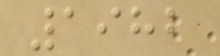1982
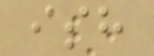ish
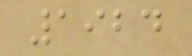1924
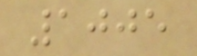1005
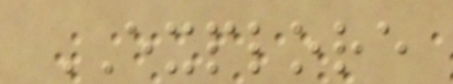EXPLORE
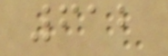612
